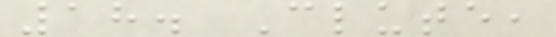18. Clute,
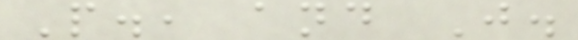P., and J.
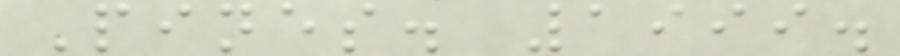Pines. 1999.
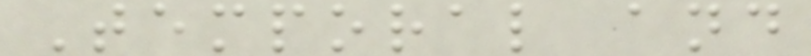Temporal and
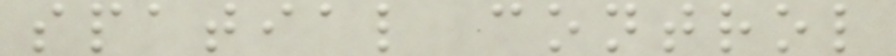spatial control
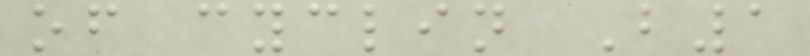of cyclin B1
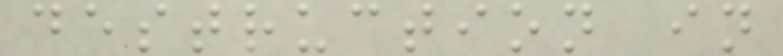destruction in
